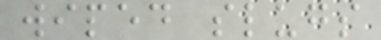wiped slugs
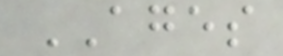AGES
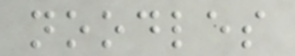noodles
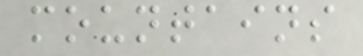mountains
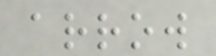arrow
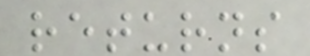returns
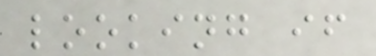looking if
